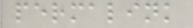permalink
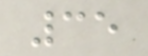35
